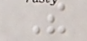The
